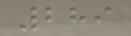289
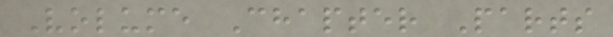Volume Chapter Parts
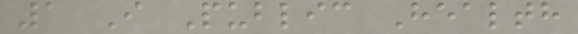1 I Public Health
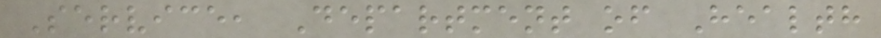Service, Department of Health
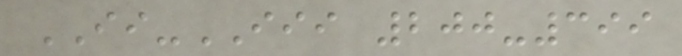II-III 200-399
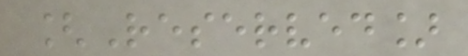[Reserved]
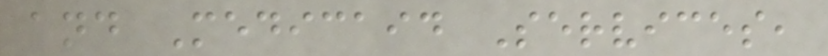and Medicaid Services,
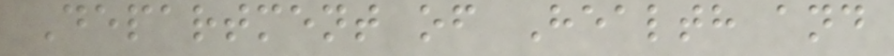Department of Health and
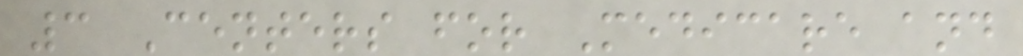3 Centers for Medicare and
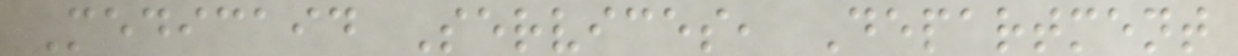Medicaid Services, Department
